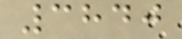3840
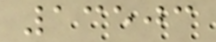13503
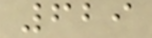629
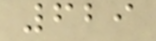629
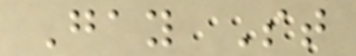Gay St
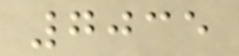7035
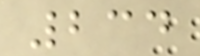234
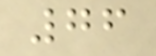76
